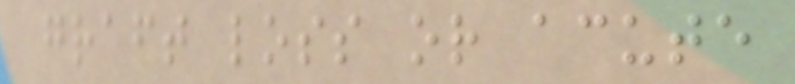graft loss or acute
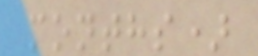months)
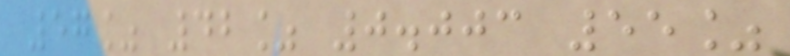57% 42% 0.003 55%
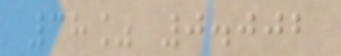38% 0.002
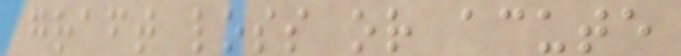graft loss or acute
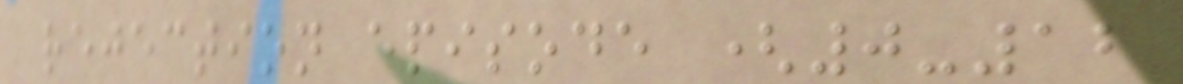rejection episode (0-12
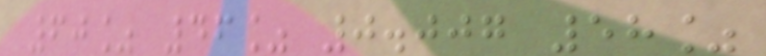60% 46% 0.007 58%
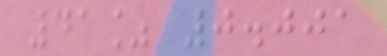41% 0.001
